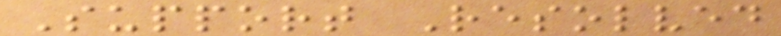Support Resolved
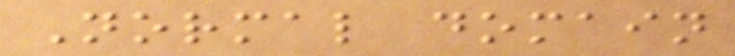Normal domain
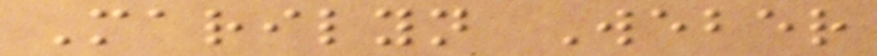Marilyn Weber
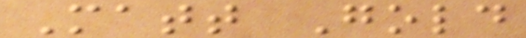Matt Gold
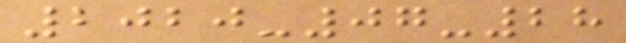2020-07-28
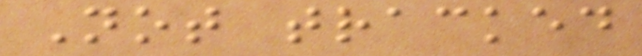Not tracked
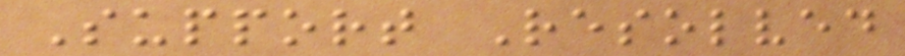Support Resolved
